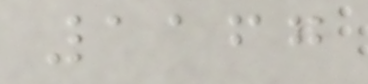1167
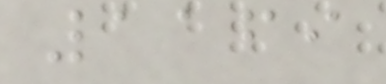1169
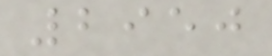2950
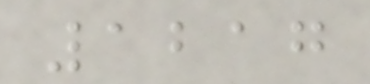1217
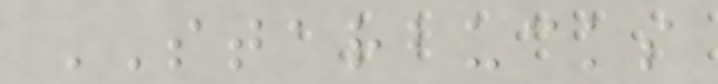STARBUCKS
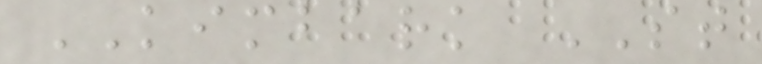KIMBARK ST
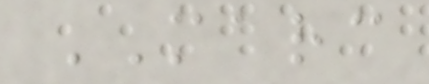MARC
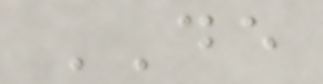DE
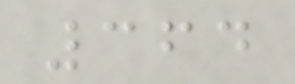364
